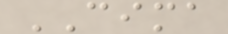CIMA
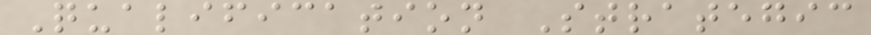Qualification Strategic
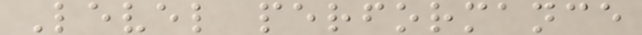Level performance
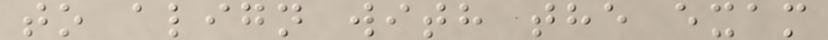to align with the exam
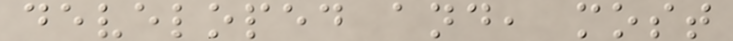developed and, most
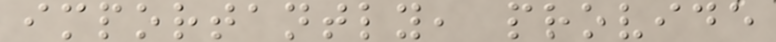importantly, provide
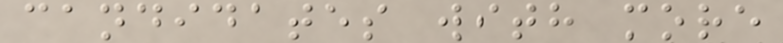candidates with more
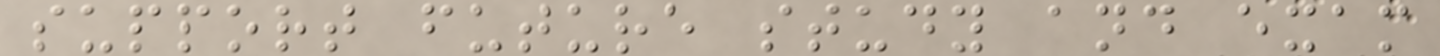support future study and exam
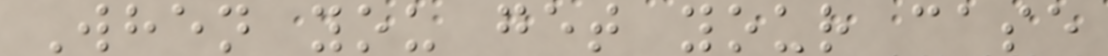When you get your case
